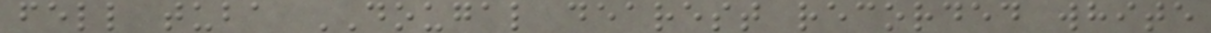fell tuba DOUGAL dearest recorded white
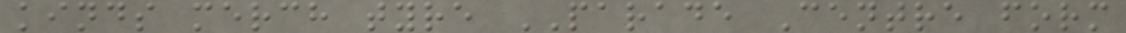kinds merch tyre PARADE Centre form
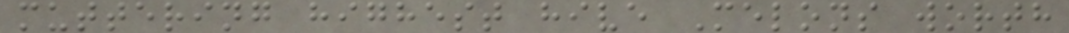muttering highest hive Melons worth
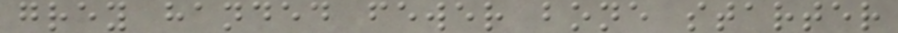grey handed fewer bone starter
